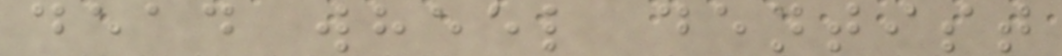dead wheel dentist
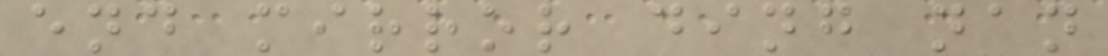end mirror ding nan
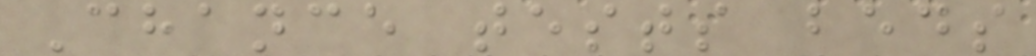Chance tests beds
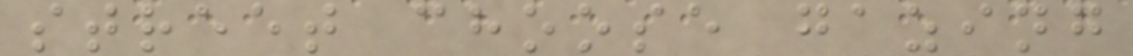street choose gazing
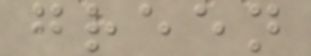green
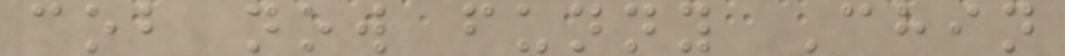cob now funny Chin
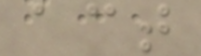act
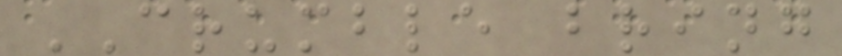CRUMBLE bring
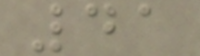41
